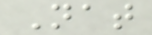Nat
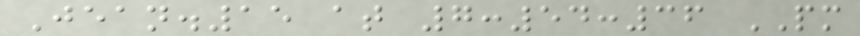Jean.15 at 7:54:36 PM
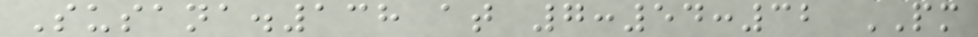Susana.138 at 7:54:32 PM
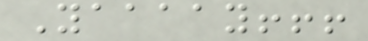Yaaaay!!!
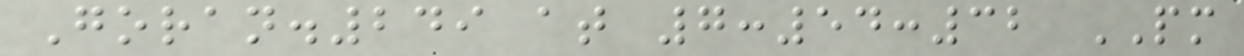Goran.249 at 7:54:32 PM
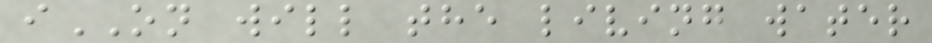iON will the living water
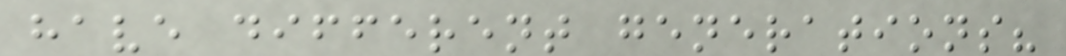have different generations?
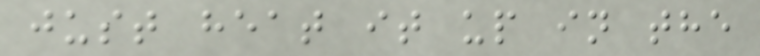just heat it up in the
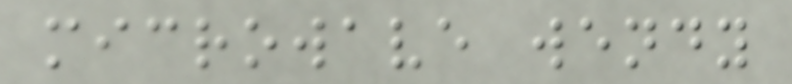microwave wendy
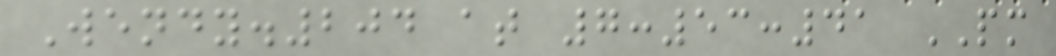Wendy.204 at 7:53:41 PM
